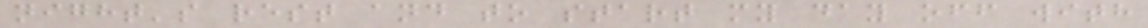night's rest and to start my day off with
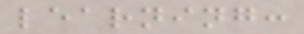learning:
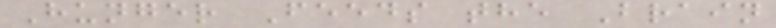Hunger Feeds the Brain
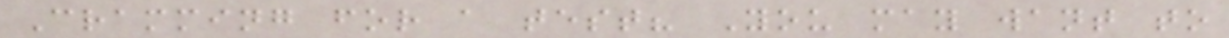Cramming for a test? You may want to
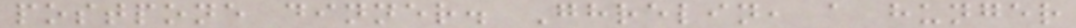postpone dinner. Ghrelin, a hunger
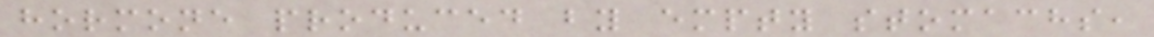hormone produced by empty stomachs,
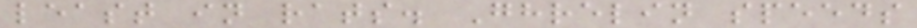least in rats. Ghrelin speeds
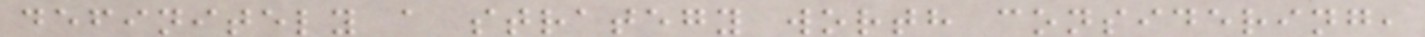definitely a strategy worth considering,
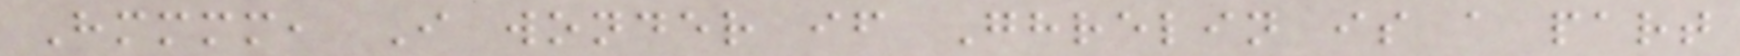Hmmmm, I wonder if Ghrelin is a part
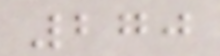270
